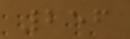256
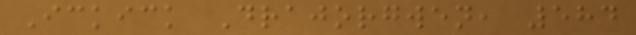Ickick Drajorgwen, 584
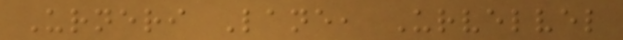Urneri Lane, Urvelvel
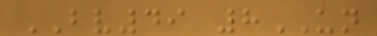BV49 8UN
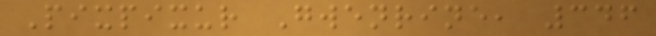Pixpixur Gwenrine, 346
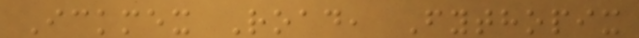Ickmex Road, Fythopix
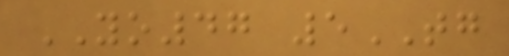YO47 5TG
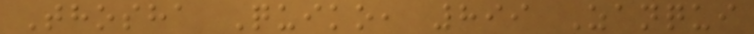Thosha Quiko, 899 Zanqui
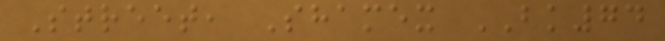Street, Shamex BK74
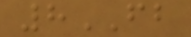8FB
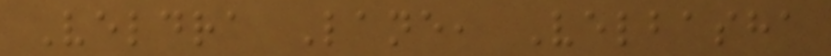Veldra Lane, Velbasha
